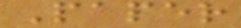Paper
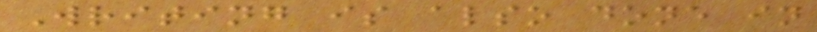Writing is also done in
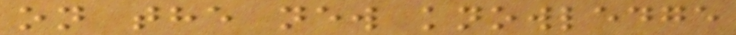on the new knowledge
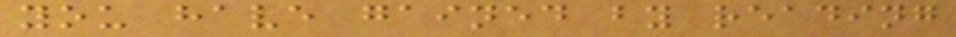you have gained by reading
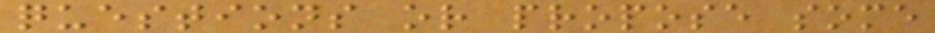questions or propose some
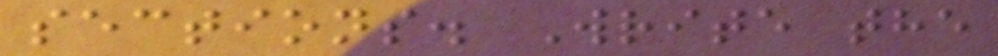sections. Write the
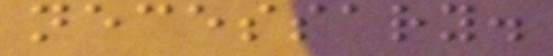necessary.
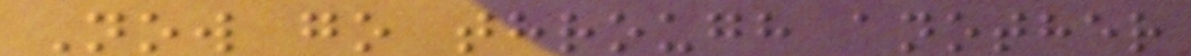Now go through another
